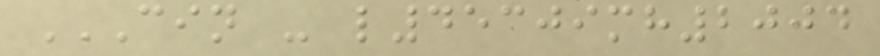CIN - L45309MH2004
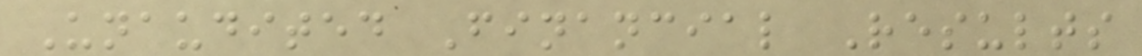Unaudited Financial Results
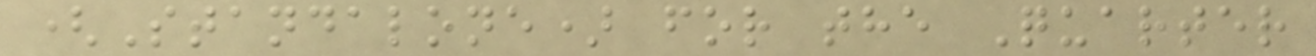(Standalone) for the Quarter
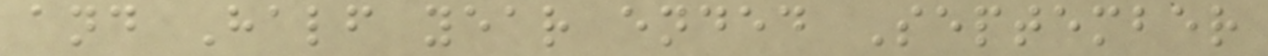and Half year ended September
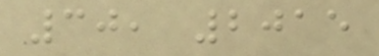30, 2015
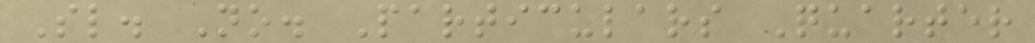Sl. No. Particulars Quarter
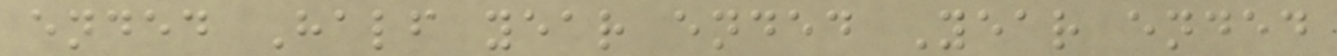ended Half year ended Year ended
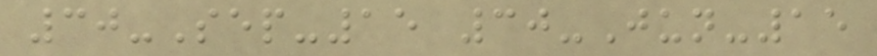30-Sep-15 30-Jun-15
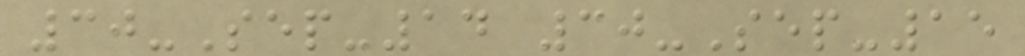30-Sep-14 30-Sep-15
